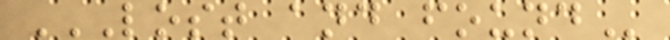LOST AND FOUND
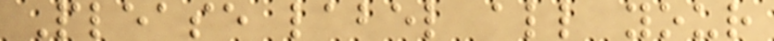Please label all your
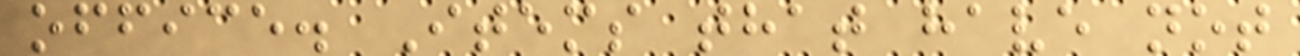office. Items that have not
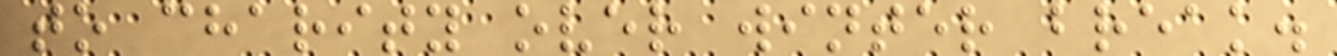to charity over winter break.
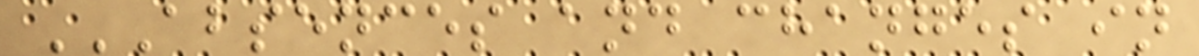ABSENCES AND CHANGES IN
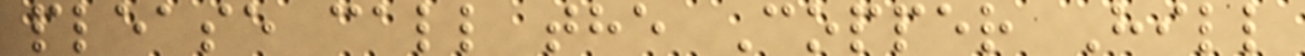please call the Copper Hill
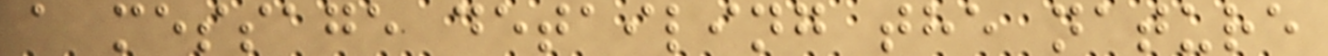a message detailing the nature
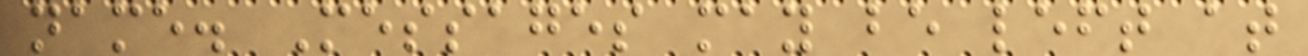name. Messages may be left at
